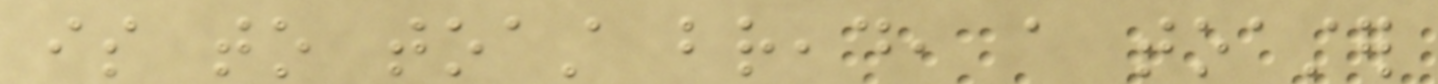is to toast bread, a toaster
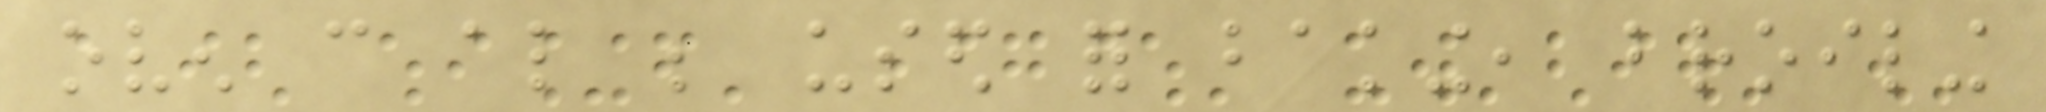oven can also be used for baking, broiling
